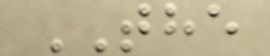THE
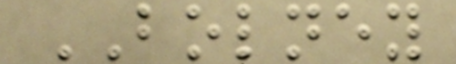BOLNEY
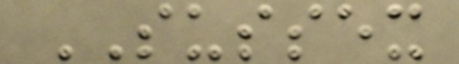SUSSEX
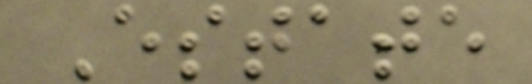Estate
